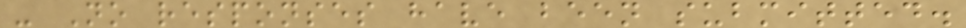- No responses have been submitted.
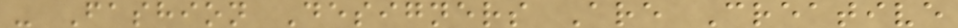- Fashion Designers Are Creative
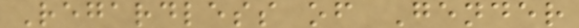Regardless of Gender
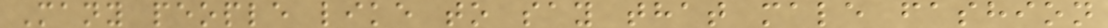Many people like to say that male fashion
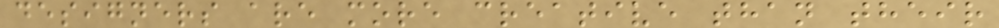designers are more creative than their
